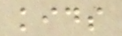kids
